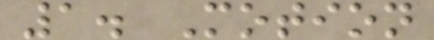1. Motion
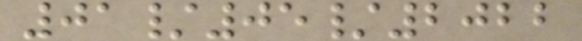01/05/2022
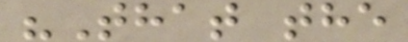"That the
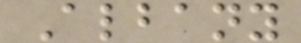Albany
